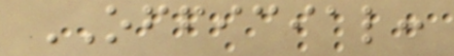OFFICIAL:
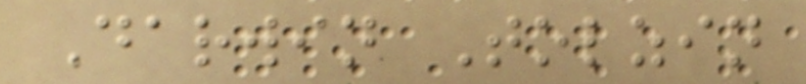Darwin Tolzin
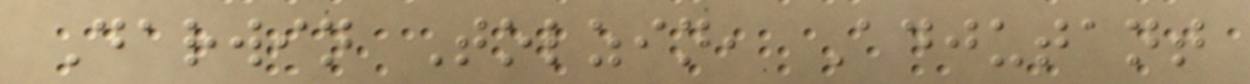Darwin Tolzin, Adjutant
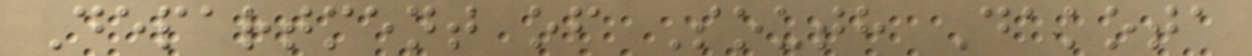Department of South Dakota
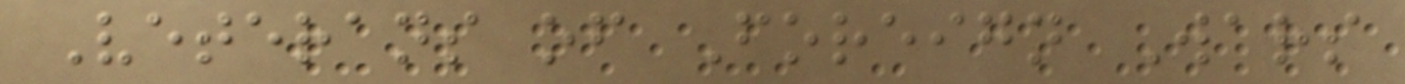Veterans of Foreign Wars
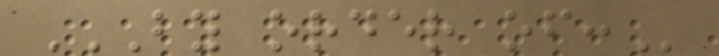BY ORDER OF:
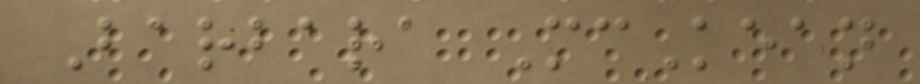Barbara McKean
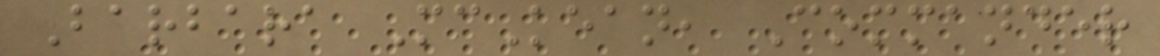Barbara McKean, Commander
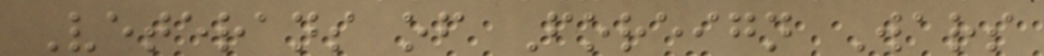Veterans of Foreign Wars
